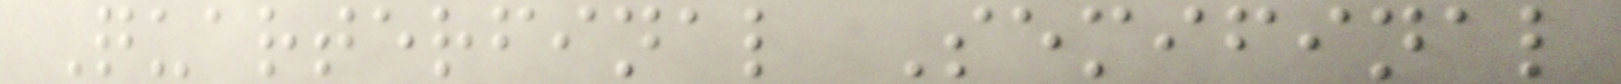Quarterfinal Semifinal
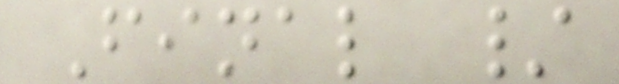Final /
